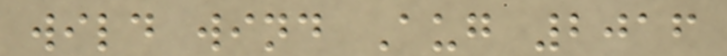wild wind Aug 2016
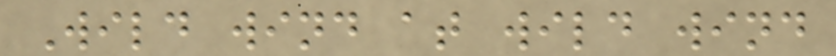Wild wind at wild wind
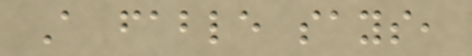A fable says,
